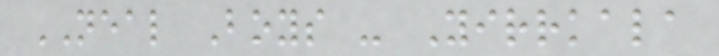NEAL Boys - Yirrkala
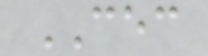CEC
